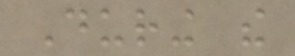During the
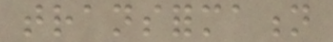transformation
